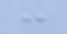:
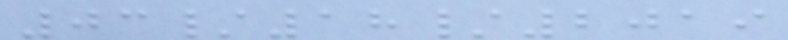03/18/2019
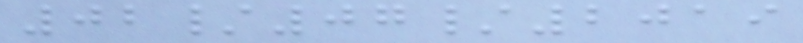02/07/2019
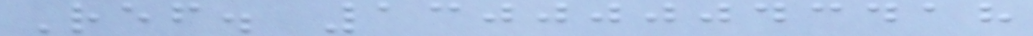Ref. 130000043418
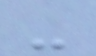-
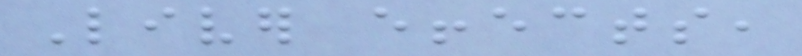Liver effects,
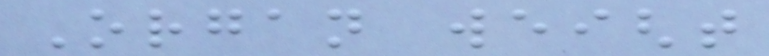Organ weight
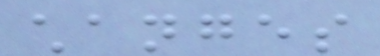changes
